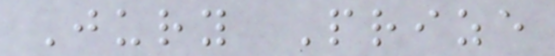Jury Prize
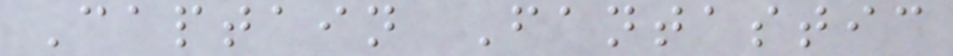Captain Fantastic
